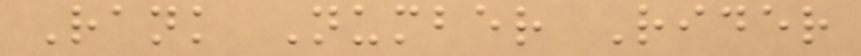Rank Number Rider
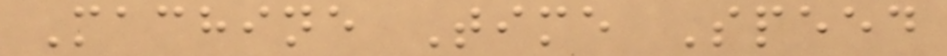Machine Time Speed
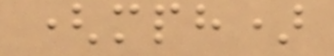(mph)
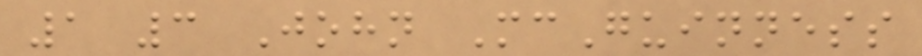1 3 John McGuinness
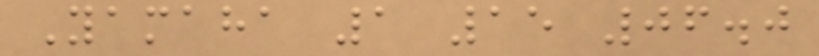Yamaha 1 15 06.0
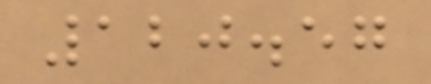120.57
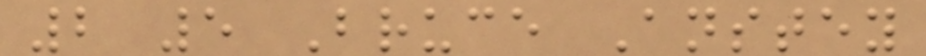2 5 Bruce Anstey
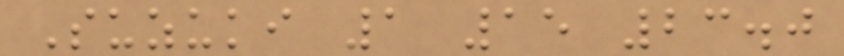Suzuki 1 15 23.0
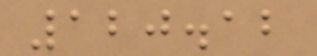120.12
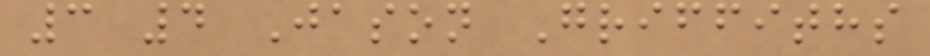3 4 Jason Griffiths
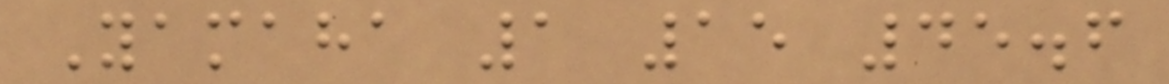Yamaha 1 15 45.6
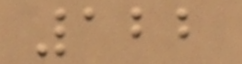122
